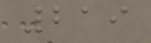219
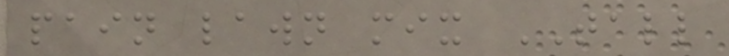pain lawn mix TALL
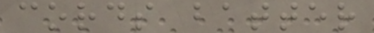cords batter
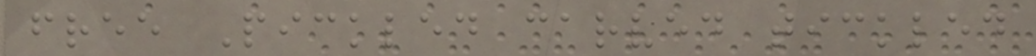free Pickled carved tickled
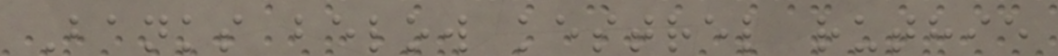Banks below kestrel ruthie
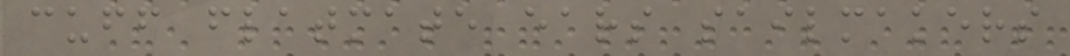cuff flatmate ears sailmakers
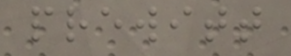prewitt
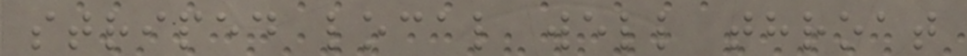striped local well throat
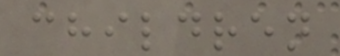children
